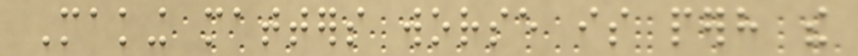Making matters worse is perhaps the
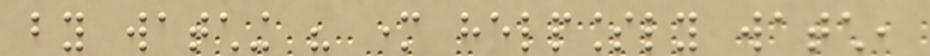by watching his mother helplessly watch,
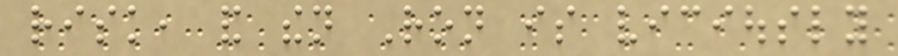risk, and then Ron is viciously
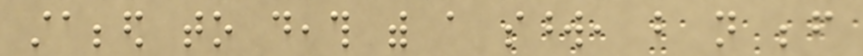stabbed to death with a sword, but not before
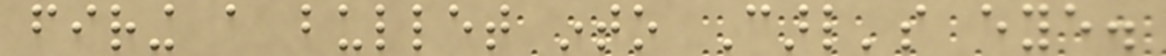firing a bullet into Carl's eye.
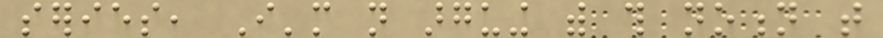series, I'm not arguing with this notion that
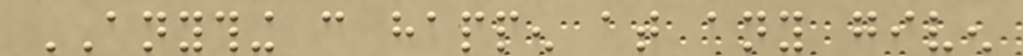ANYTHING can happen at any given
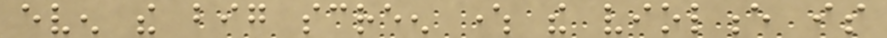even the big screen where the violence is
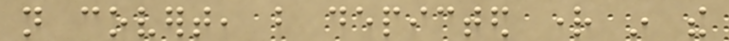not covert, but depicted right in the
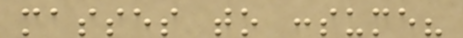masses to consume?
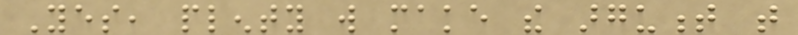Yes, plenty will make the argument that
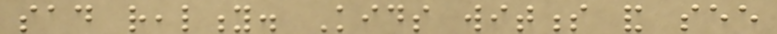sad reality. Kids witness and see
